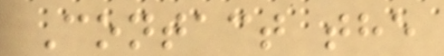Contact the
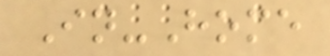In-Home
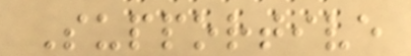Supportive
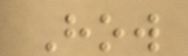How
